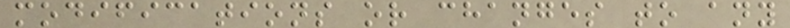modifications or changes to any
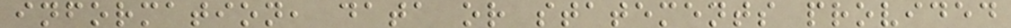information, data or statements provided
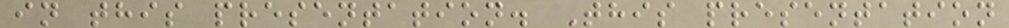in this presentation. This presentation
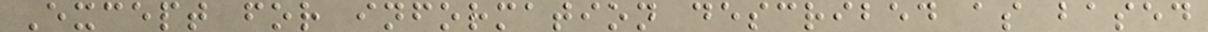Except for information described as based
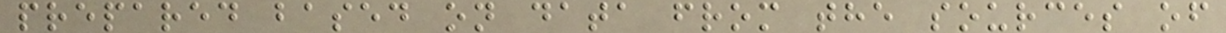prepared based on data from the sources of
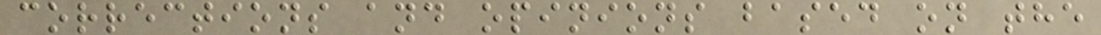corrections and opinions based on the
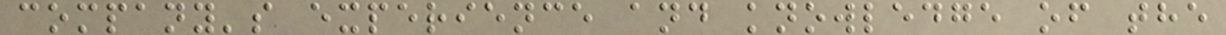company's experience and knowledge of the
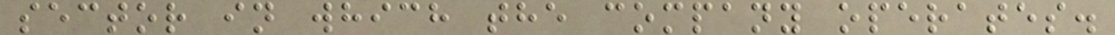sector in which the company operates.
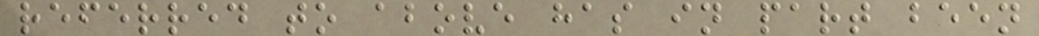referred to above has in part been
